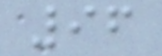96
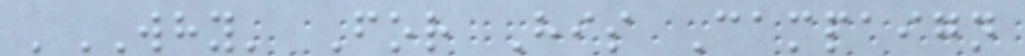'WHY' For His Campaign
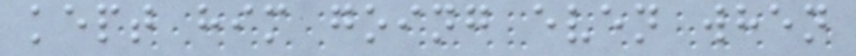kept him going even when
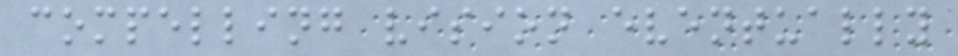compelling vision eventually
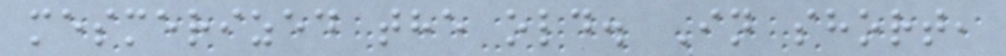mesmerized the old. In short,
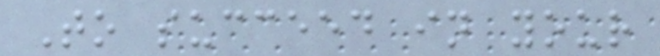To succeed in your
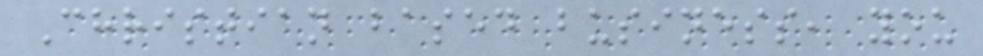Christian based business, you
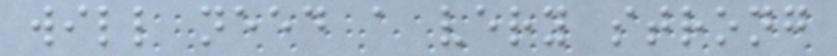will need a very strong
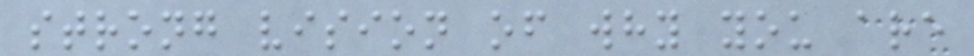strong vision of why you are
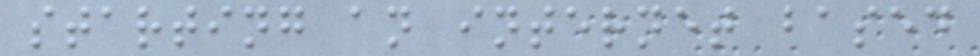starting an internet based
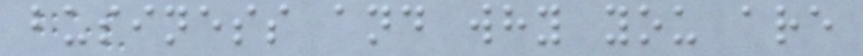business and why you are
